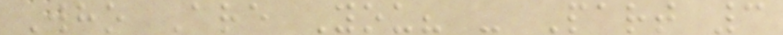Who Are You? - Part 3
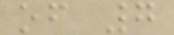of 7
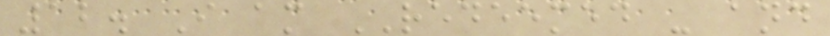12. I am REDEEMED - and
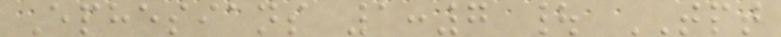Ephesians 1:7 | TPT
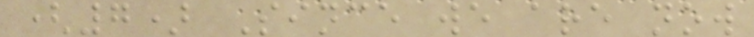(7) Since we are now
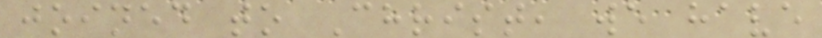joined to Christ, we have
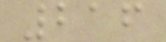216
